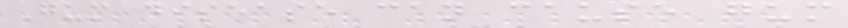Gum disease can cause gum
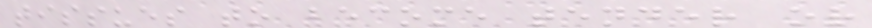tissues to become tender or
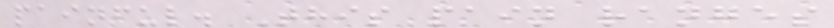painful. This pain ranges
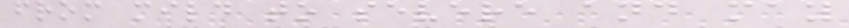from mild to severe and may
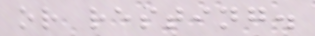or resting.
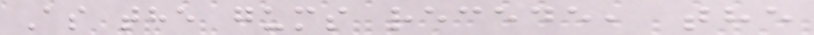As the gums recede, the
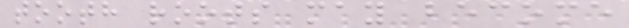tooth roots may become
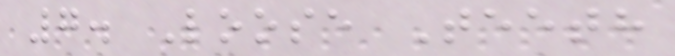7. Loose Teeth
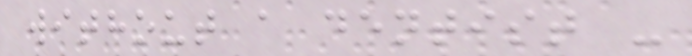without a dentist -
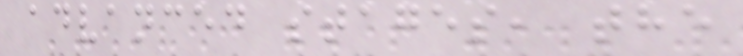advanced stages, the
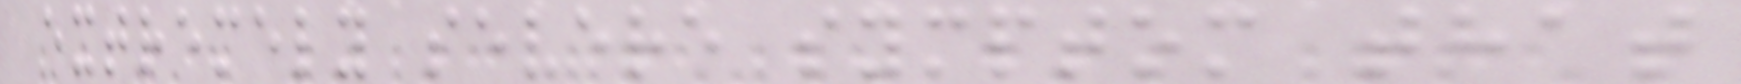extremely severe symptom that
